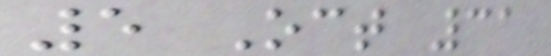5 Oct 31
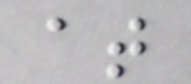at
